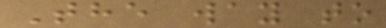The way to
